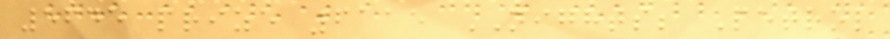5645 prize 6115 NIGHTS; Petrol
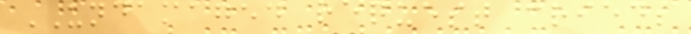UNDAMAGED request cried;
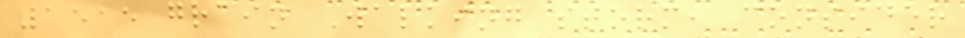1515 grain Walking storm, consider
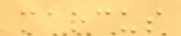marcus
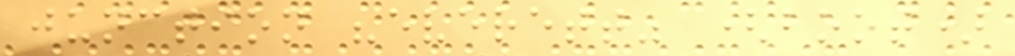junction "everett" (boot)
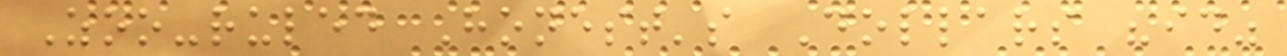Zoo-ruled Honest's Dollars "id"
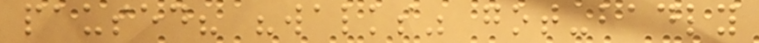paused? "walks" got-badly
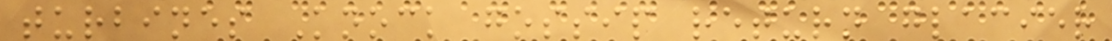turbines Knock gossip return glacier
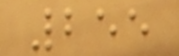255
